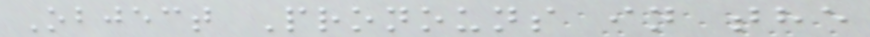Object Pronouns in the
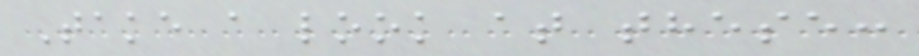Take a look at these:
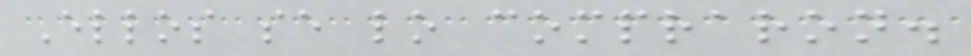Ellos se lo compraron.
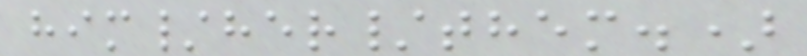him/her/them.)
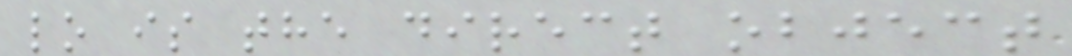lo is the direct object
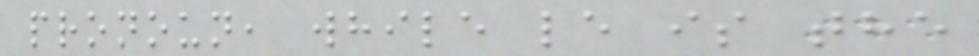pronoun, while le is the
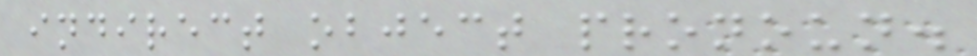indirect object pronoun.
